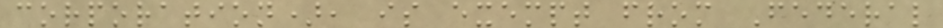corporation), is exempt from Federal
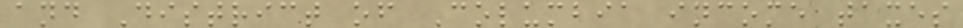and District of Columbia income taxes
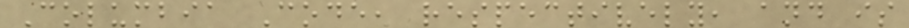Columbia Code, respectively, and is
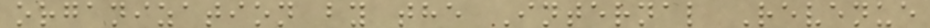organization by the Internal Revenue
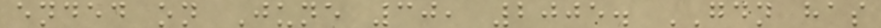ended on June 30, 2005. GDN has
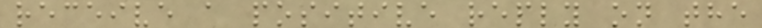receive a positive reply on the
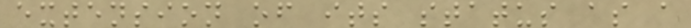extension of its status as a
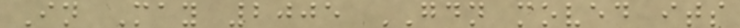In May 2005 GDN moved its
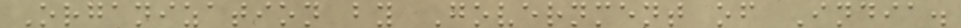Organization by Government of India.
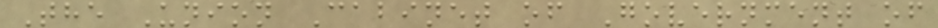The Union Cabinet of Government of
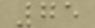75
